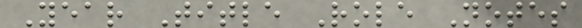Year Title Role Notes
